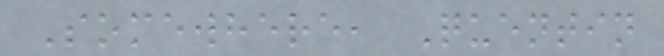Somewhere, Quentin
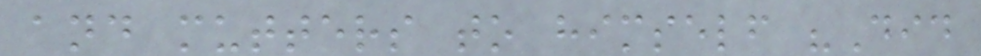and mutters to himself "Did
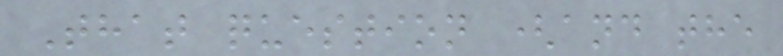That question (and the
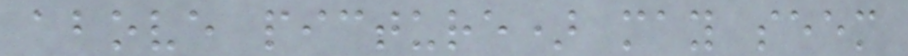above picture) may seem
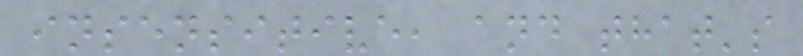insensitive, and that's
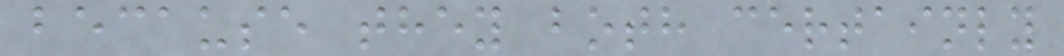because they both certainly
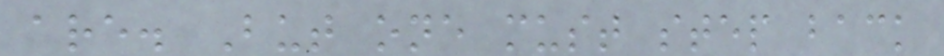are. But one must step back
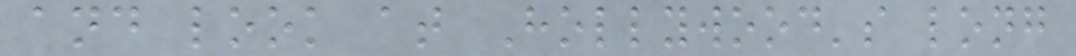and look at Hollywood's long
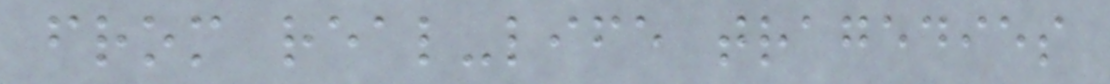from real-life tragedies
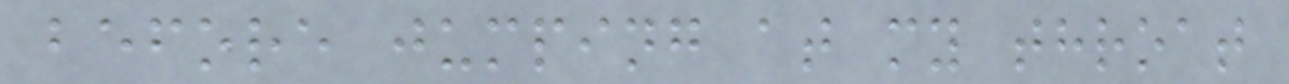before jumping at my throat
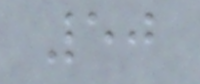50
